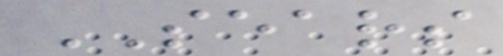SEARS
